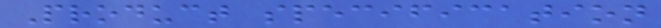Product specification
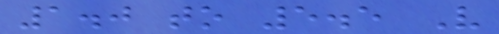1.0 to 5.5 V
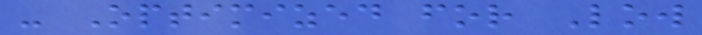- Optimized for Low
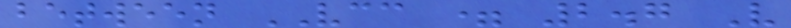between VCC = 2.7 V
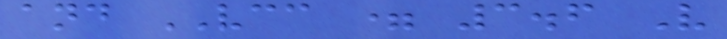and VCC = 3.6 V
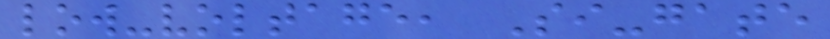low-voltage, Si-gate
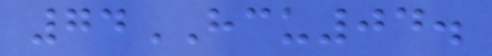74HCU04.
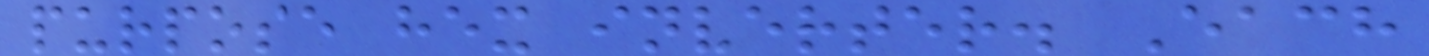purpose hex inverter. Each
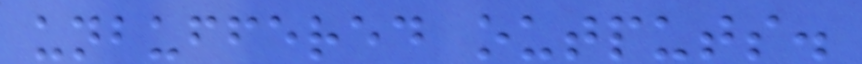unbuffered outputs.
